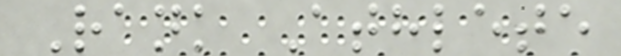Rank Athlete
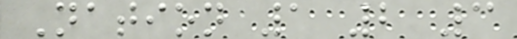Nation 1 2 3
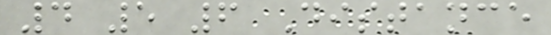4 5 6 Distance
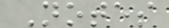Notes
